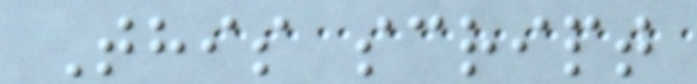This script
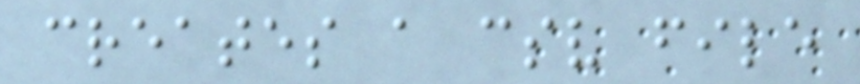creates a csv file
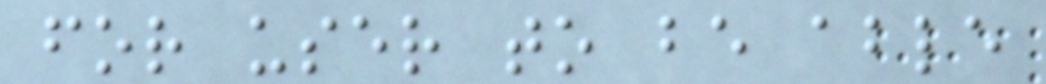for user to be able
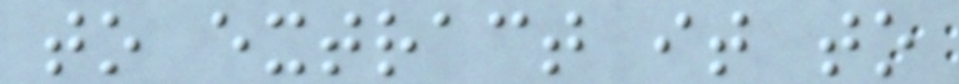to extract it to
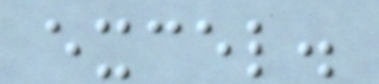excel.
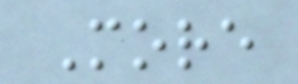More
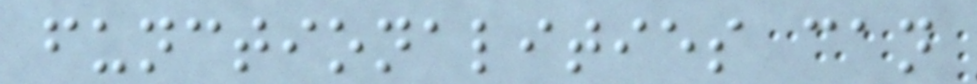functionalities can
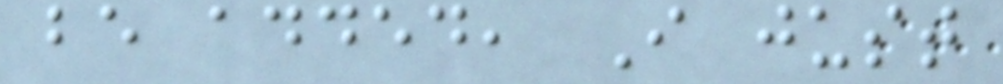be added, I just
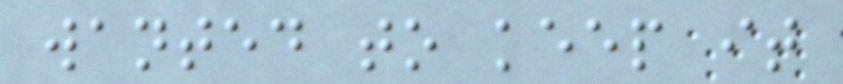wanted to keep it
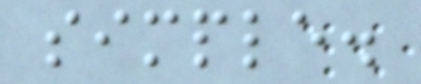simple.
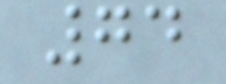74
